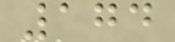174
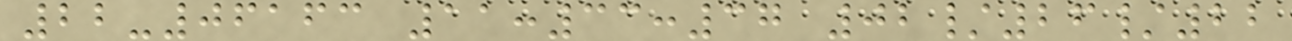22-06163 11:33:37 02/26/22
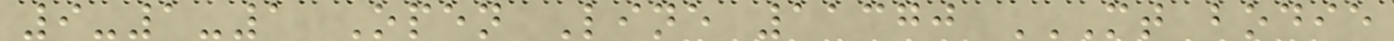9-1-1 Open Line 11370 MT BODIE
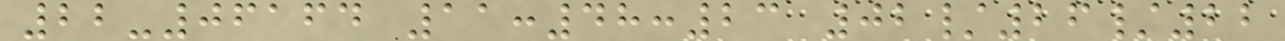22-06164 11:48:23 02/26/22
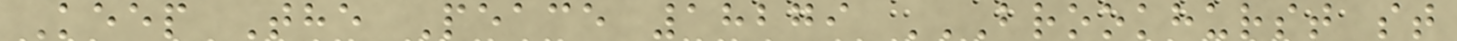Keep The Peace 18279 BROOKHURST ST
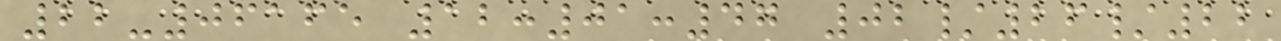22-06165 12:01:47 02/26/22
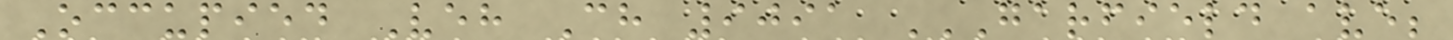Occupied Veh Ch 9091 GARFIELD AVE;
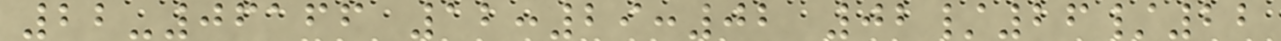22-06166 12:29:02 02/26/22
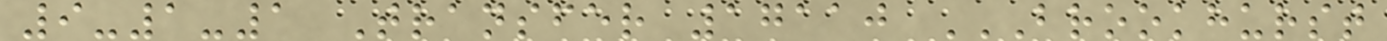9-1-1 Transfer 17110 BROOKHURST
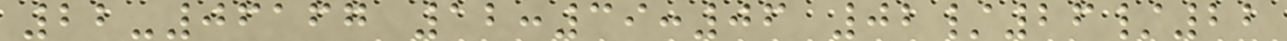22-06167 12:39:06 02/26/22
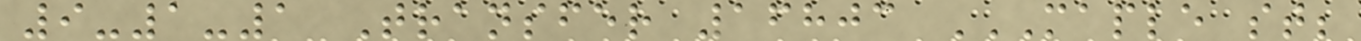9-1-1 Transfer 16803 MAPLE ST;
